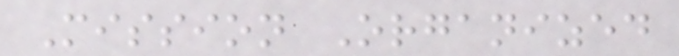Mission Organized
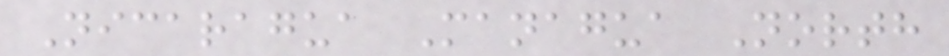Nicaragua Managua North
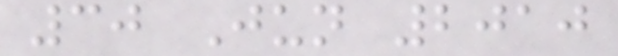30 Jun 2010
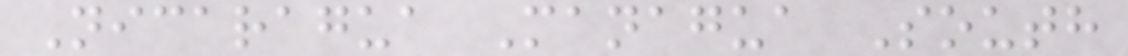Nicaragua Managua South
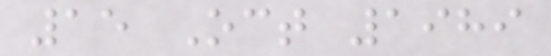15 Oct 1989
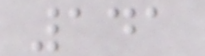141
